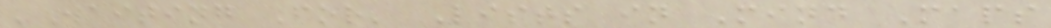'Waiting For' Lists in Mind Maps
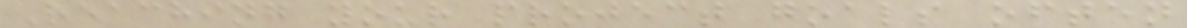Reaching your project goals often
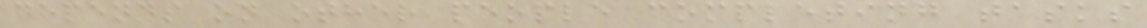depends on other people completing tasks
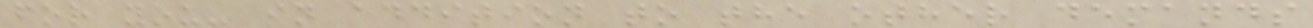for you- in addition to the other demands
